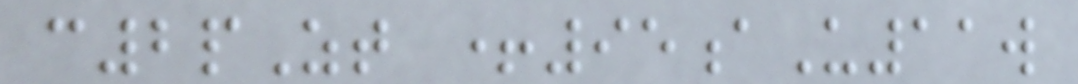c2pZt +95aU11w
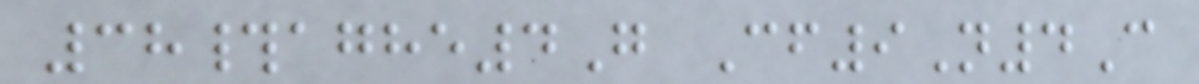38#aghe4G Cf9N4C
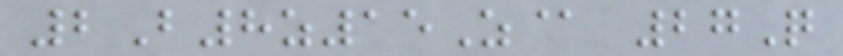2B8z15Z@ 27Q
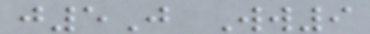j5J Ww9
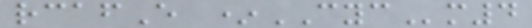rcafE *CYCm4
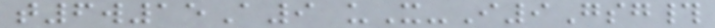t6w15A9 uX-I9Gsg#
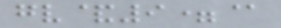gv&9=@
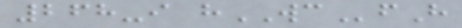268-i hWCfH
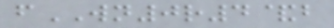fWN0r4&b
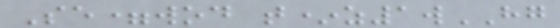Se=wod t*z1wHG
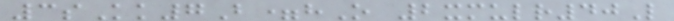3sKk7B=hO 2xmulr40L
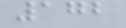172
